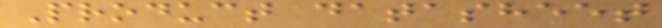Product datasheet
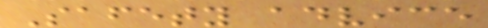Safety advice
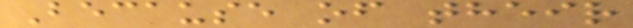Because of their
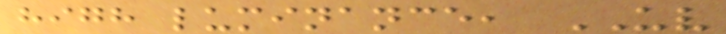high luminance, UV
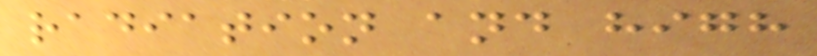radiation and high
